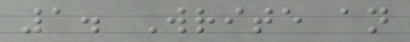1. Write an
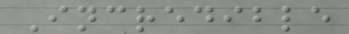Incredible
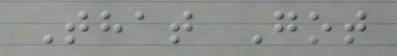That Got
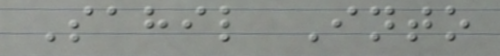Sahil Into
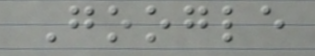Google
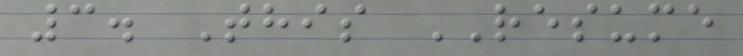3. This RESUME
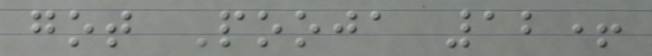got Pooja 12+
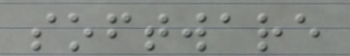software
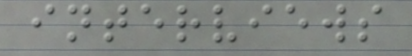interviews
